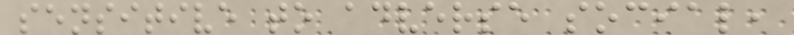sensitive to adverse social,
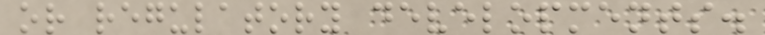or regulatory developments.
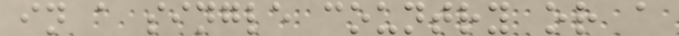in a single country or a
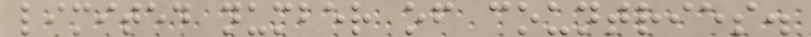limited number of countries.
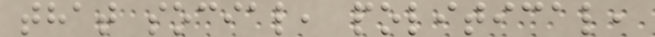that social, political,
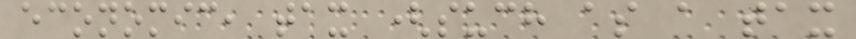economic, tax (such as a tax
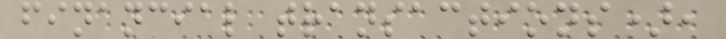financial transactions),
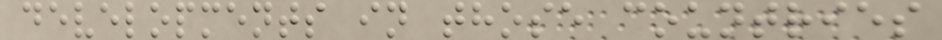developments in those countries
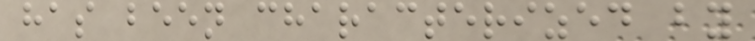has been characterized by
